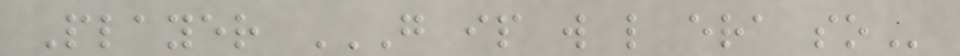Player G IP W L ERA SO
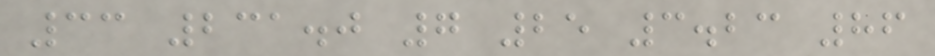33 231.0 7 25 3.23 86
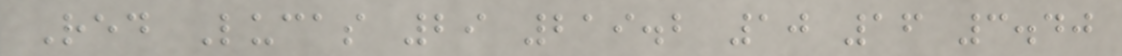Red Lucas 29 219.2 10 16 3.40
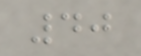40
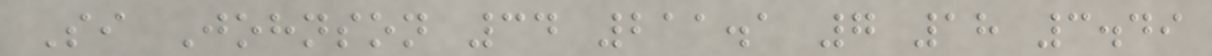Si Johnson 34 211.1 7 18 3.49
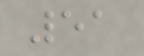51
